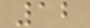12
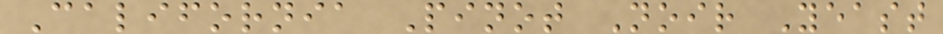California Pinot Noir Yeast
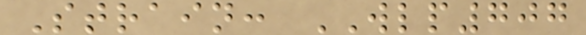Strain: WLP707
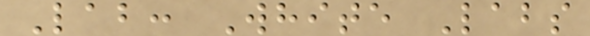Lab: White Labs
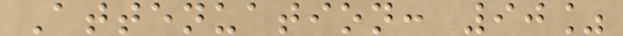Attenuation: 90%
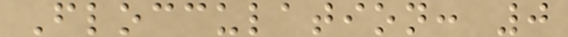Flocculation: 0
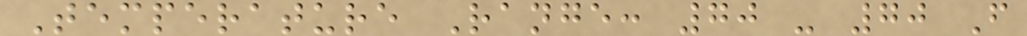Temperature Range: 70 - 70 F
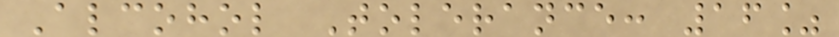Alcohol Tolerance: 16%
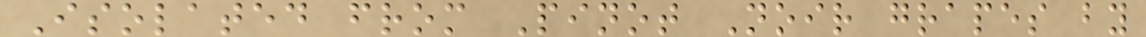Isolated from Pinot Noir grapes by
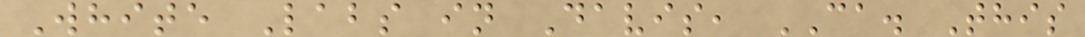White Labs in Davis, CA. This
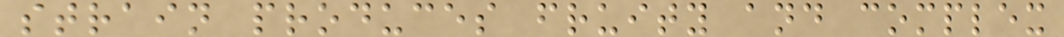strain produces fruity and complex
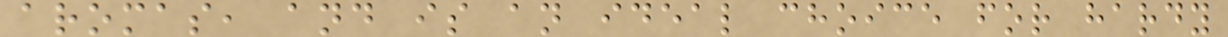aromas, and is an ideal choice for hardy
